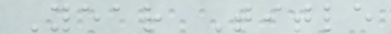Year Title
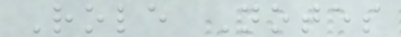Role Notes
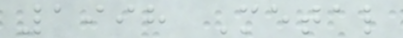1998 Metal
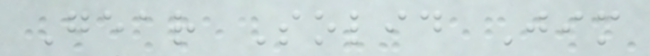Gear Solid Jim
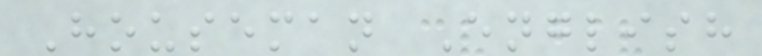Houseman English
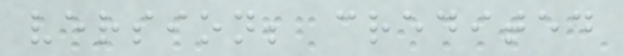version; credited
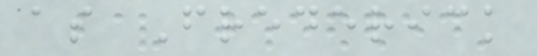as Frederick
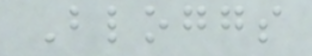Bloggs
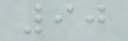90
